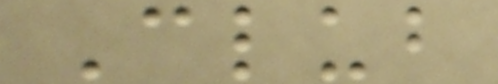Club
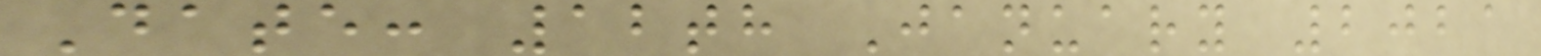Date: 12th January 2021
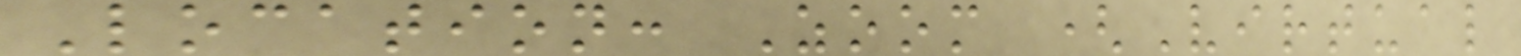Location: Zoom (Virtual
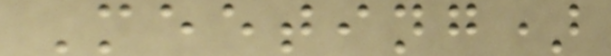Meeting)
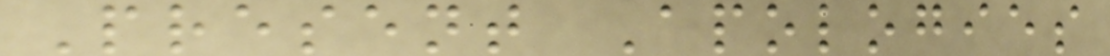Present Apologies
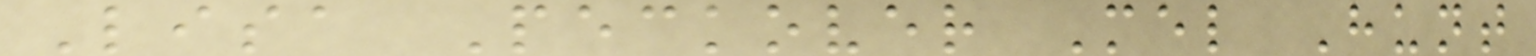Lisa Peckover Mel Hunt
